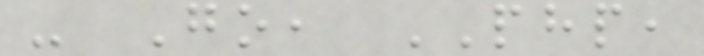- Go, PHP,
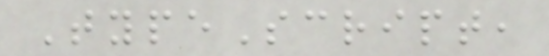TypeScript,
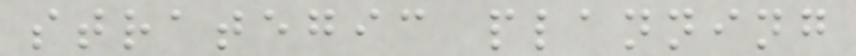strategic planning
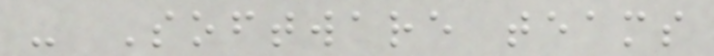- Software teams
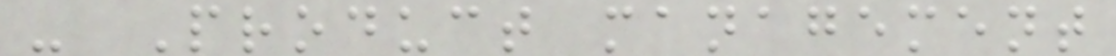- Product management
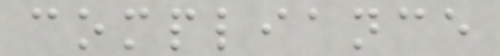compliance
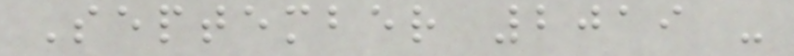September 2019 -
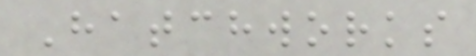Hatchworks
